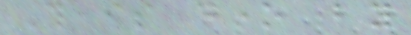This is done by
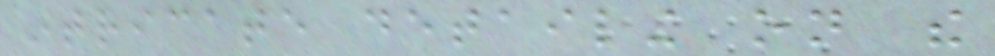intricate detailing on the
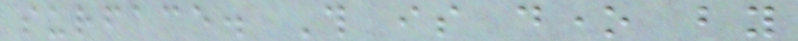surface. This is done by
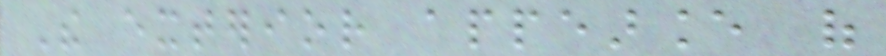The exterior appearance of
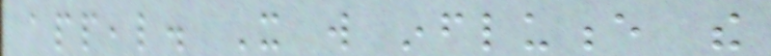appeal. It will influence the
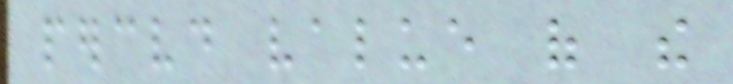perceived value of the
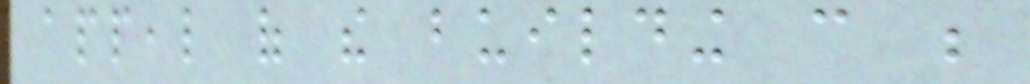appeal of the building can be
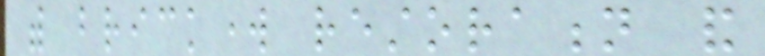with brickwork restoration and
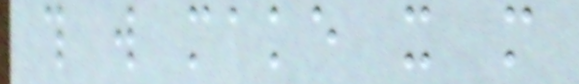this will make it more
